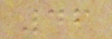46
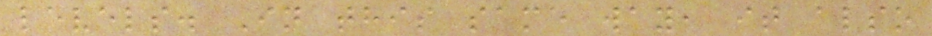levels. In this same way, it also
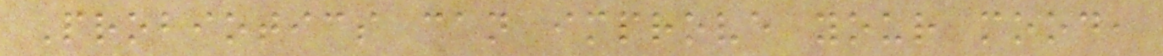Probiotics can improve your mood,
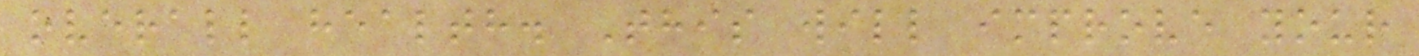overall health. This will improve your
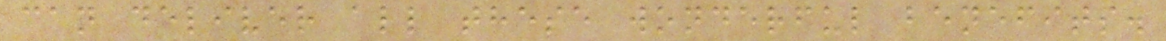can deliver all these wonderful benefits.
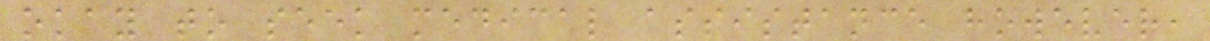okay to seek medical assistance however,
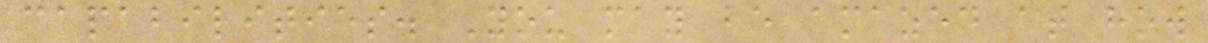capabilities. You may be amazed at how
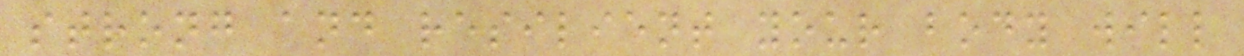strong and resilient your body will
